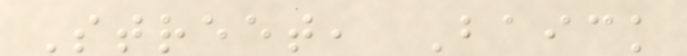Street, Baick
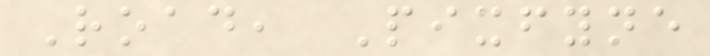Road, Pixfyne
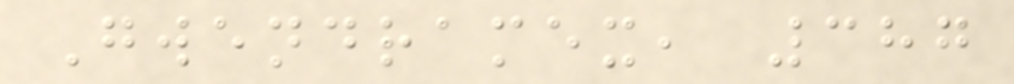Gwendramex, 387
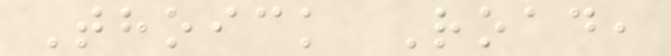Thoick Road,
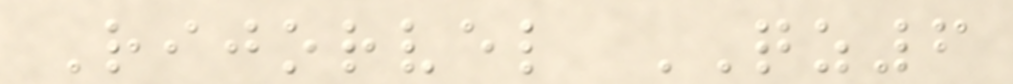Rijorvel QZ6
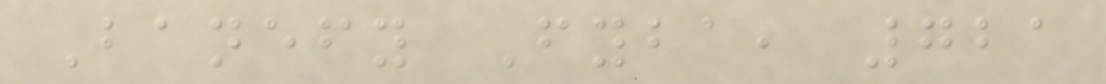Banefy Fyba, 721
